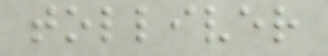tolliver
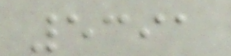5391
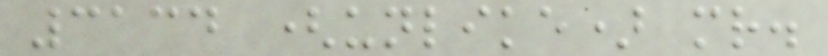3134 (unlike) mr.
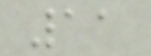11
